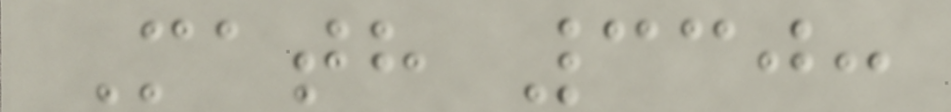Math 330:
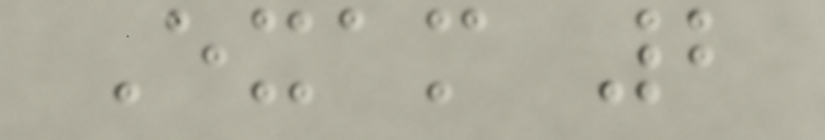Exam 2
